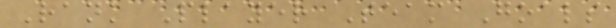Rank Player Team Goals
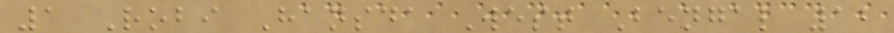1 Robi Hansda West Bengal 12
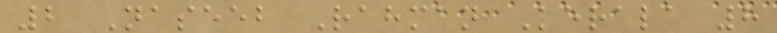2 Naseeb Rahman Kerala 8
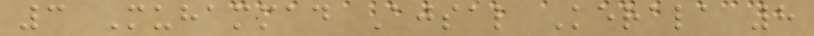3 Muhammad Ajsal Kerala 8
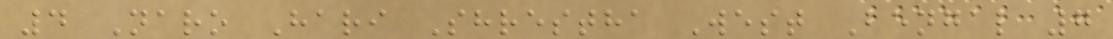4 Naro Hari Shrestha West Bengal 7
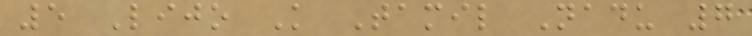5 Lijo K Tamil Nadu 7
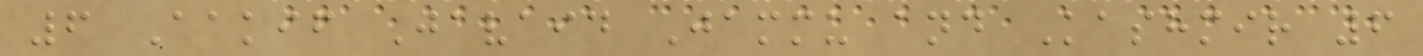6 Aakif Javaid Jammu and Kashmir 6
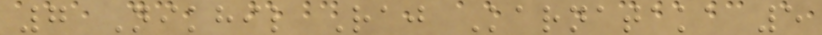7 Nikhil Raj Karnataka 5
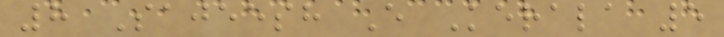8 Sajeesh E Kerala 5
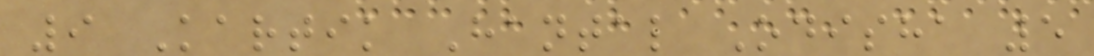9 Kartik Hantal Odisha 5
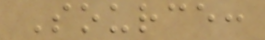Source:
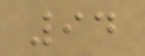94
